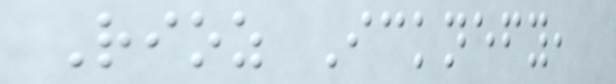Rioz Icknefy,
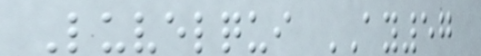Luvelqui AY57
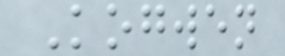Kogwen
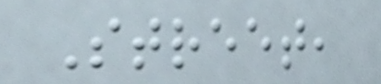Street,
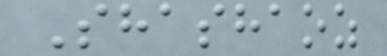Shashaoz
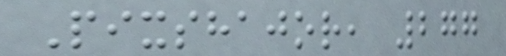Pixshajor, 277
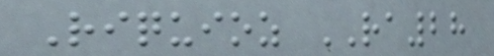Riquioz RA28
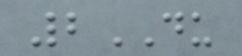2DU
